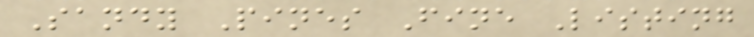Sandy Pines Fine Listing
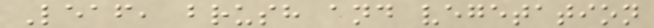Leaf, brush and vegetation
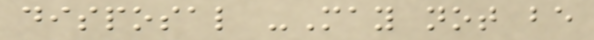disposal -May not be
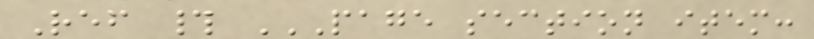Ref # PAGE SECTION ITEM:
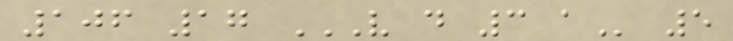106 17 V D 3 A 5
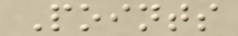Points
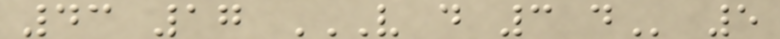43 17 V D 3 D 5
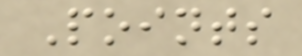Points
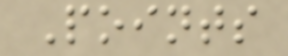Points
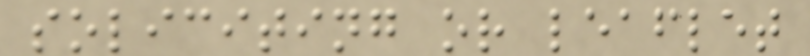soliciting or leaflet
